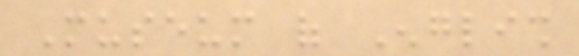Museum of English
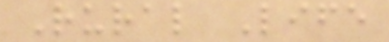Rural Life
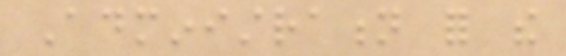Administration for the
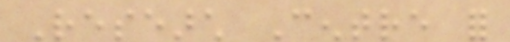Research Centre for
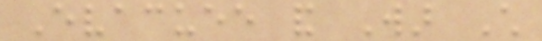Evacuee and War Child
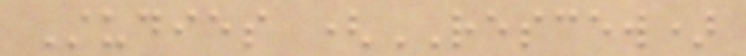Studies (RESCEW)
